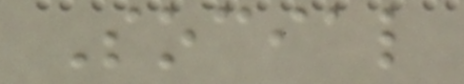Social
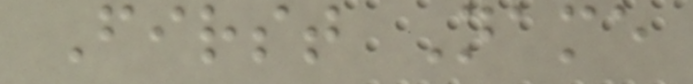First Name
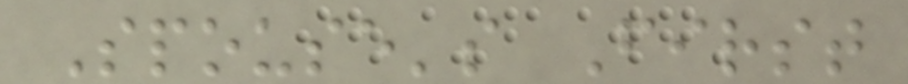Spouse's First
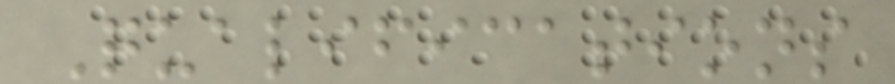Qualifications
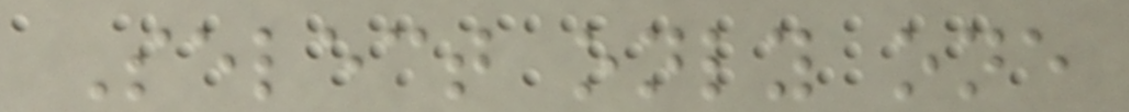Select only one
